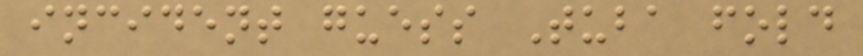incident guess Tuba fold
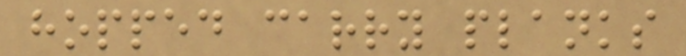hopped carry planks
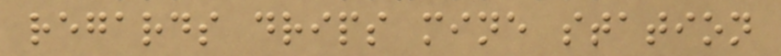regards drips mine station
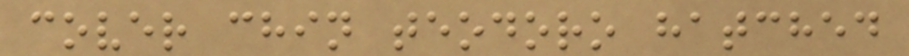cover chin teodoro hatched
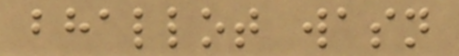bhallot wasn
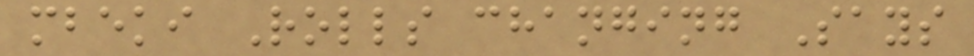mbeki Rolls changing Says
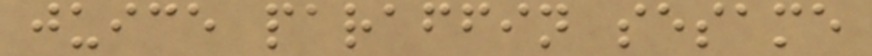juice paraffin sesame
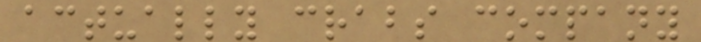actually crabs company
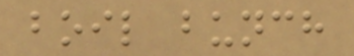boil bunch
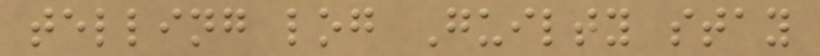telling log Guilty stay
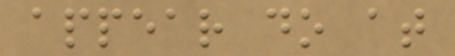appear do at
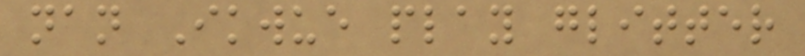nan Ikwue play glitter
